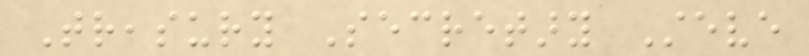Treasury Secretary Steve
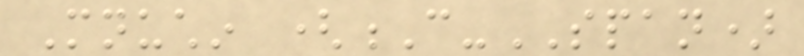Mnuchin (C-SPAN)
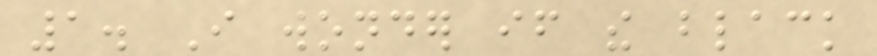1. I wonder if the black
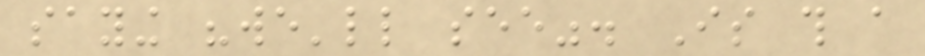saying "we'll see". Is this a
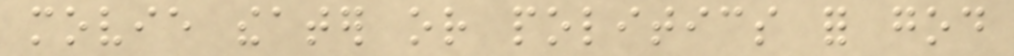movie theater or politics for god
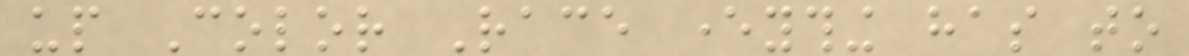up Color Race everything has to
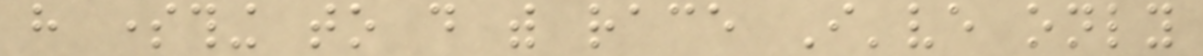have something to do with race I've only
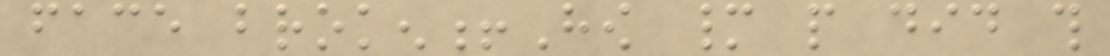face broken!How many people did this
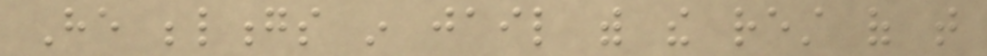He belongs in jail with the rest of that
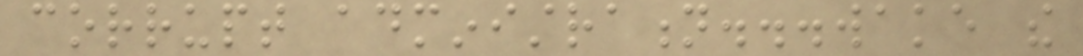corrupt administration...wake the
